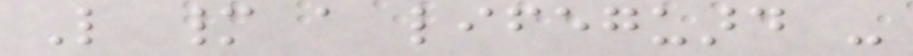Like many a lifeguard -
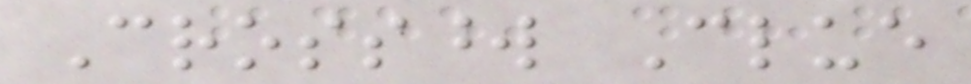Crossword Clue
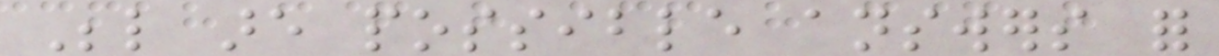Below are possible answers for
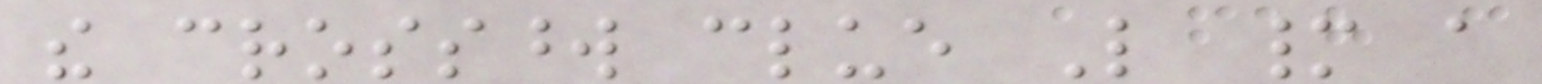the crossword clue Like many a
